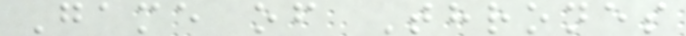Game of Thrones
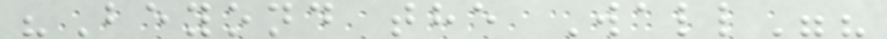"Beyond the Wall"?
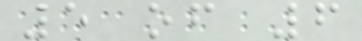5 of 6
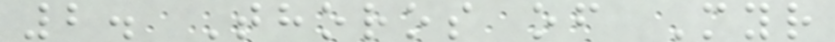2. Thoros of Myr
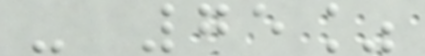- 75%
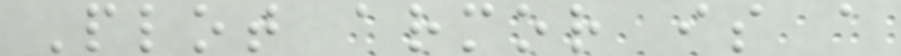Plot armor is a
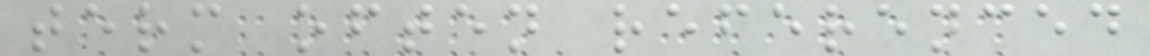term often referenced
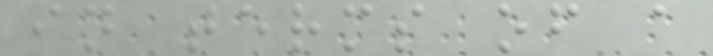in terms of a
